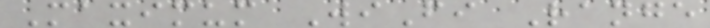Maximum WiFi Range
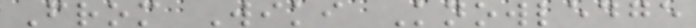From Wiki Knowledge
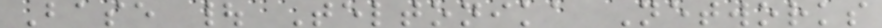Base | Teltonika Networks
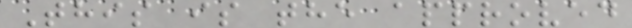This is the approved
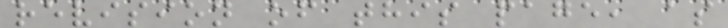revision of this page, as
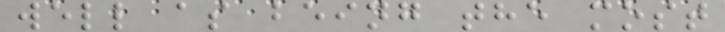well as being the most
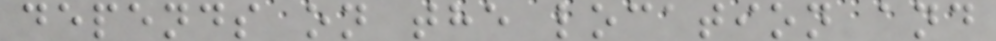depends on the location and
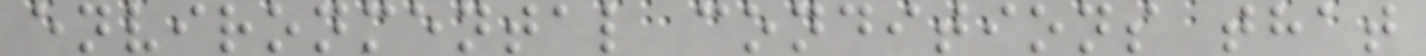environmental conditions that
